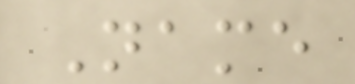Name
